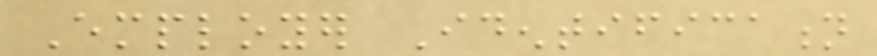Employer Identification
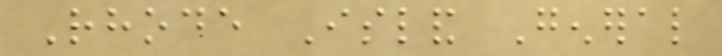Rhode Island General
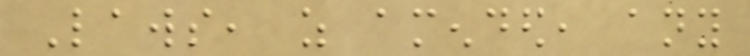Laws, as amended, any
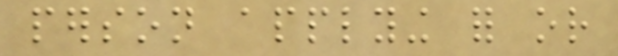person applying for or
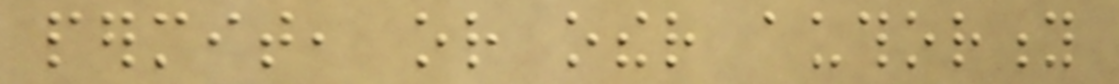permit, or other authority
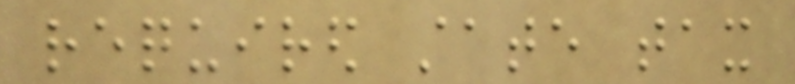required state tax
